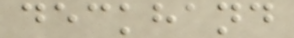deckhand
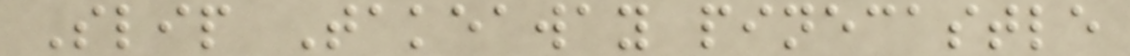Slip Takeaway pinecastle
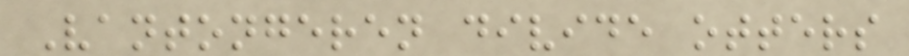Vantongeren divide otters
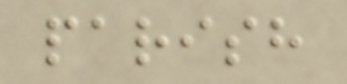parish
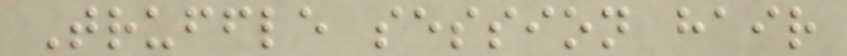Truffle session hair
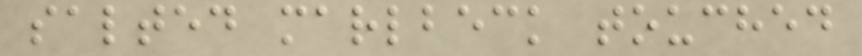salted marlbeck touched
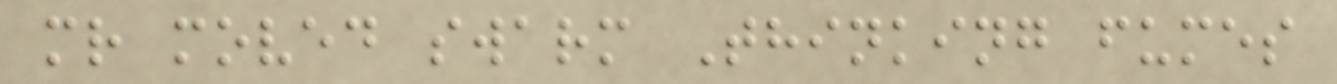mr moved swarm Thinking fumes
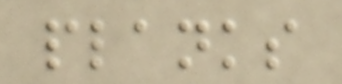planks
